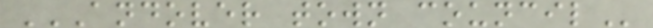ANDOVER TOWN COUNCIL
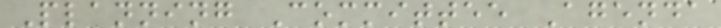Planning Committee Agenda
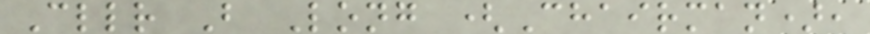Cllr B Long (Chairman),
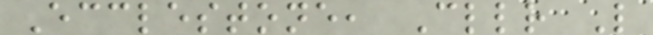Ecclestone, Cllr L
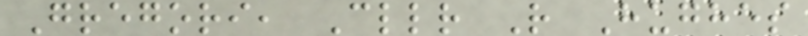Gregori, Cllr R Hughes
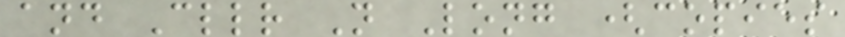and Cllr N Long (copies
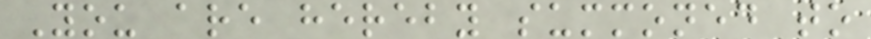You are hereby summoned to
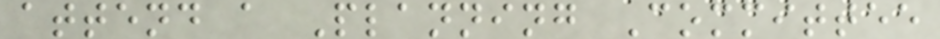attend a Planning Committee
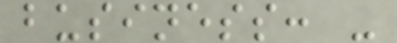business: -
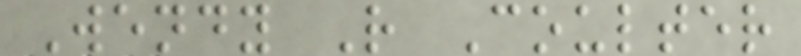Wendy R Coulter
